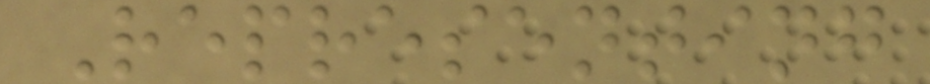Representing
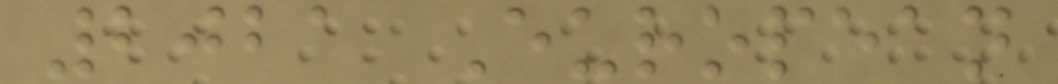2021 European
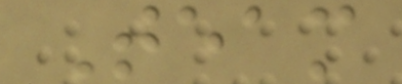Team
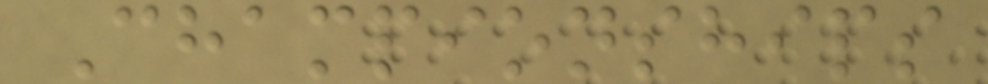Championships
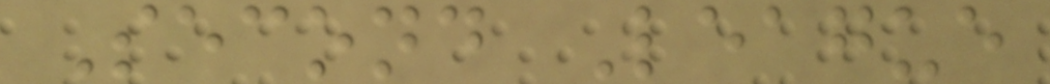Second League
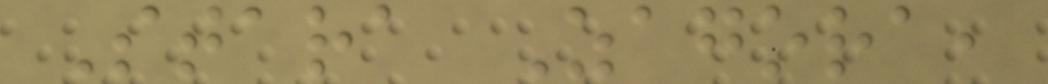Stara Zagora,
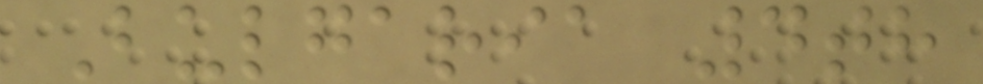Bulgaria 4th
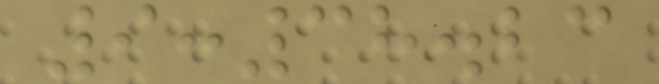9:38.23
